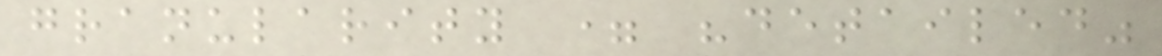granularity = "detailed"
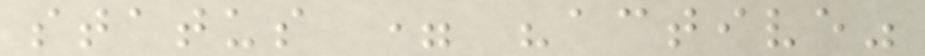status = "active"
